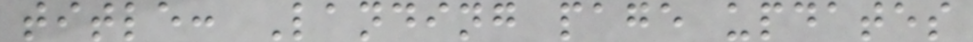title: Landing page updates
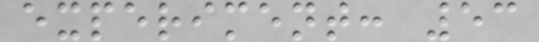experiment: 53
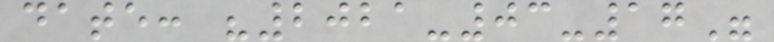date: "2021-03-17"
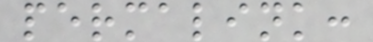permalink:
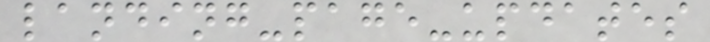landing-page-updates
